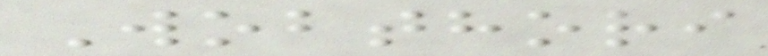Wobthori
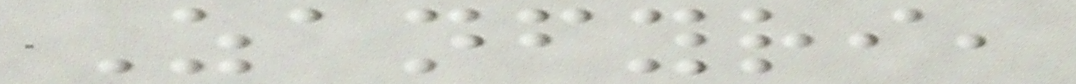Zanfyri,
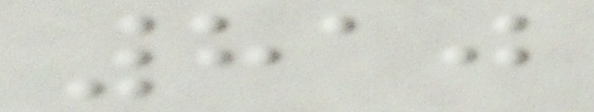810
